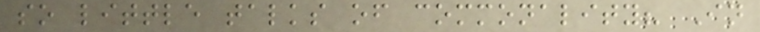so little talks of commonality? In
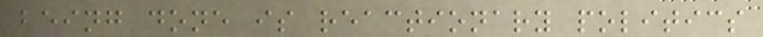being done is reactionary politics
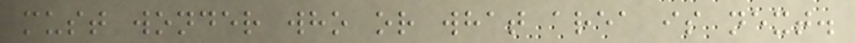must wonder who or what area is next.
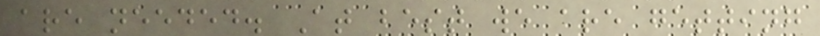are needed. At best we are getting
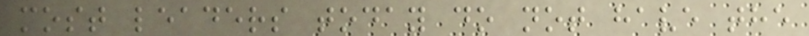most leaders today do not have the
